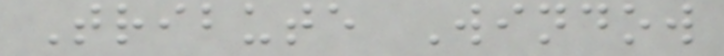Tribute Window
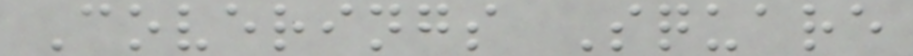Coverings Square
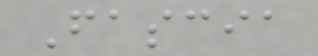Fascia
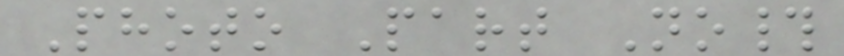Photo Part No#
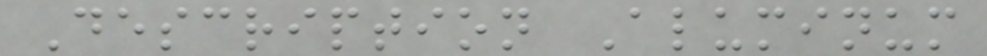Description Aluminum
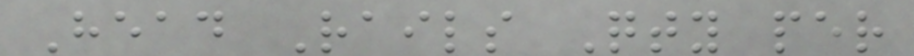Head Rails Qty per
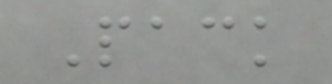Pack
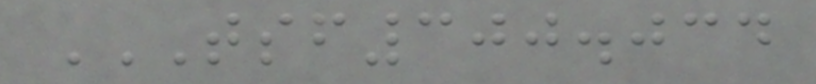TSF300.034
